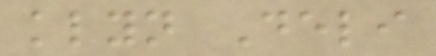klyn Deli
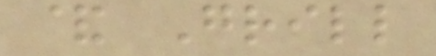& Grill
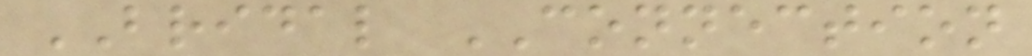BRIDAL CONNECTION
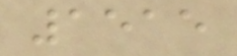1515
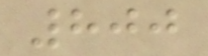800
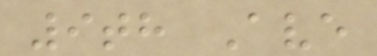9th Ave
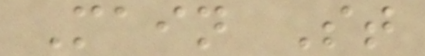Main St
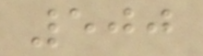500
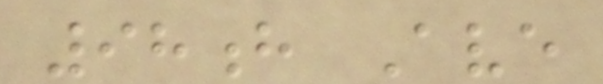98h Ave
